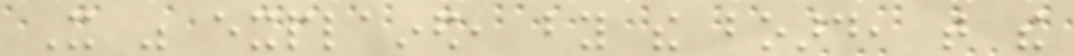It was explained, by the board, that the
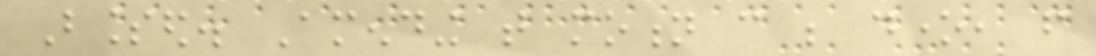Blessed. Amending that motion can be done, from
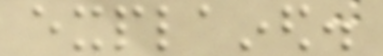explained.
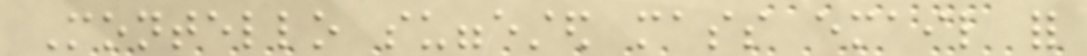Montello suggested mass email for
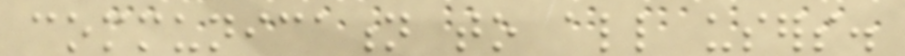communication to all users.
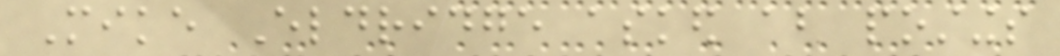Mike Eldridge asked about postings
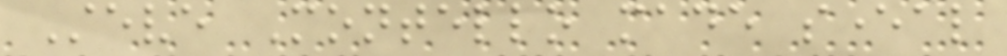Steve Montello made several
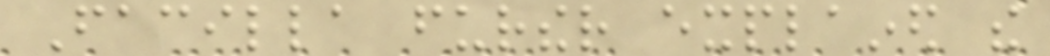Facilla further explained the
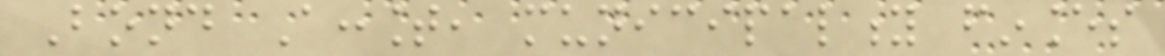Bond Account, municipality finances
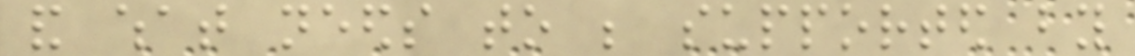and what needs to be supported by
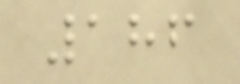186
